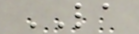LA
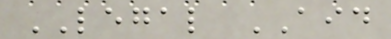LEGAL AID
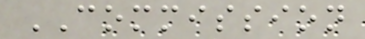COMMISSION
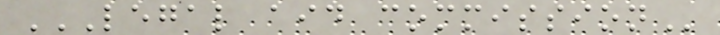LEGAL AID COMMISSION
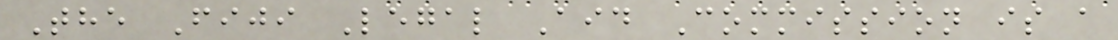The Fiji Legal Aid Commission is a
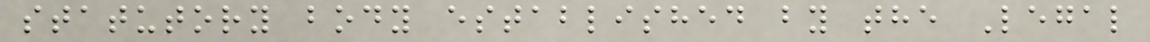statutory body established by the Legal
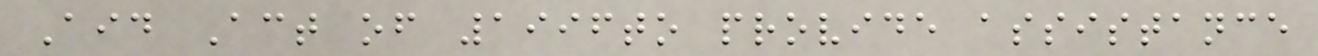Aid Act of 1996to provide assistance
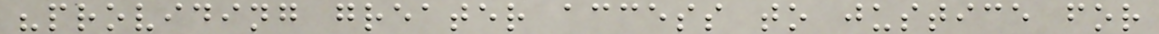"providing greater access to justice for
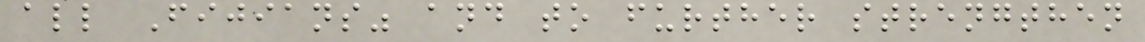all Fijians" and to further strengthen
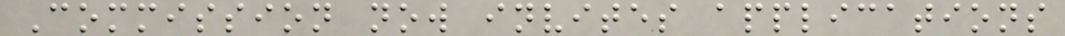Commission now invites applications
